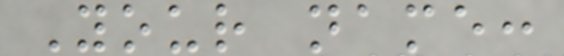Your name:
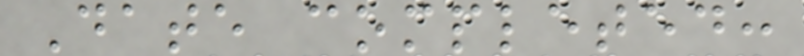Date completed:
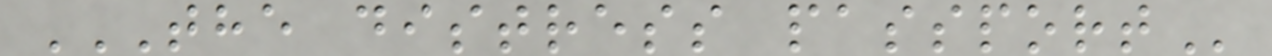THE DISTRESS PASSPORT
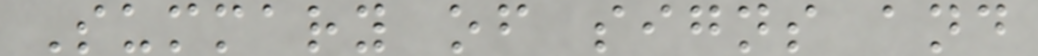Summary of signs and
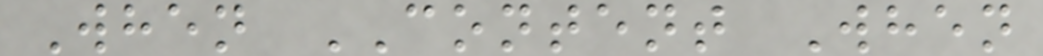When CONTENT When
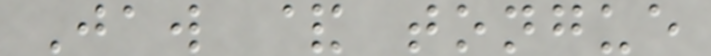Jaw & tongue
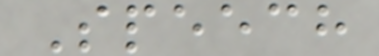Speech
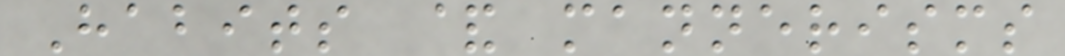Habits & mannerisms
